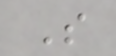S
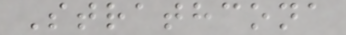Strathcona
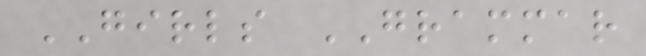GIRLS GRAMMAR
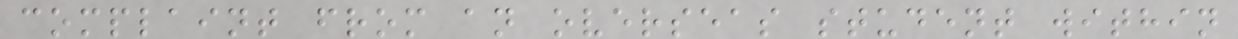complaint from an overseas student within
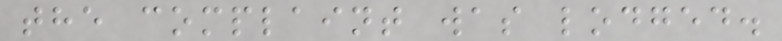the complaint was lodged.
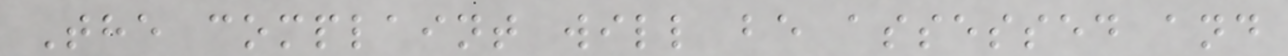The complaint will be assessed and
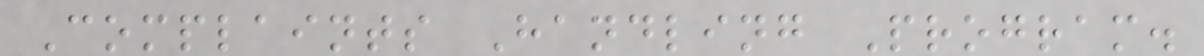Complaints Handling Program.
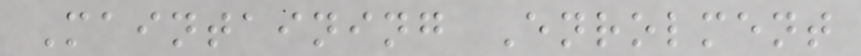Maintaining Enrolment
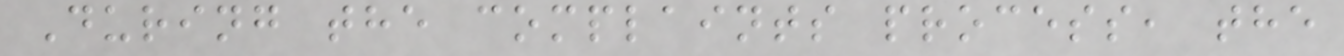During the complaints process, the
